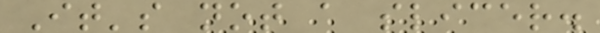It's not a slicer.
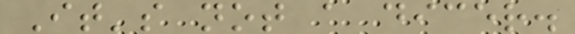It's not a dicer.
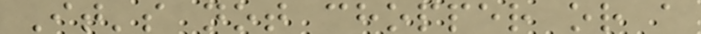It's not chopper or a
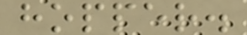hopper.
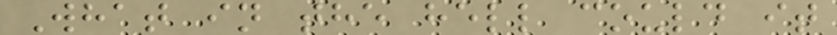What in the hell could it
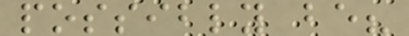possibly be?
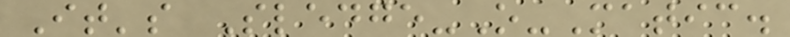It's Sledge-O-Matic.
